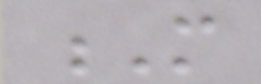M
